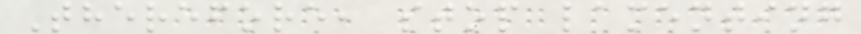Therefore, stop lamenting
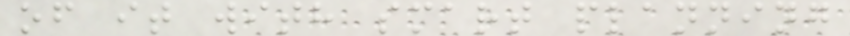of it with smart planning
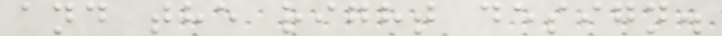and the right design.
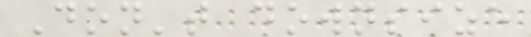Don't downsize
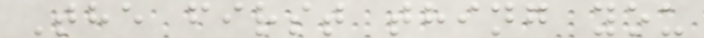The first thing you
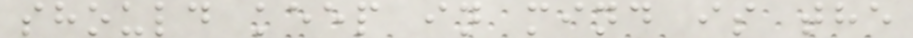should keep in mind is the
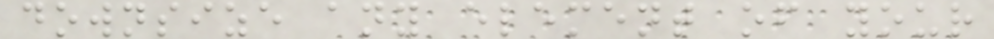downsize any element of your
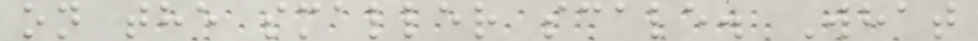on the smaller scale. What
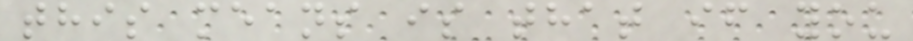this means is that if you
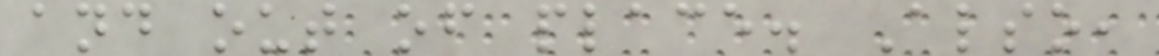and out of place. Also,
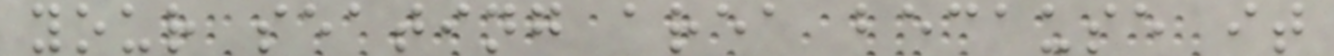your seating area because it
